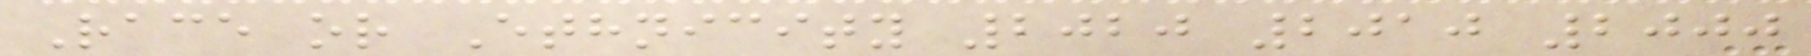Race or Ethnicity 2020 2010 2000
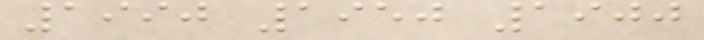1990 1950 1900
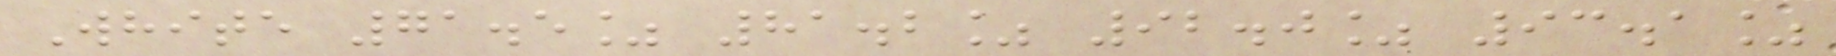White 71.5% 81.2% 92.0% 93.1%
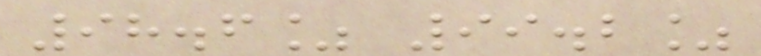98.6% 99.2%
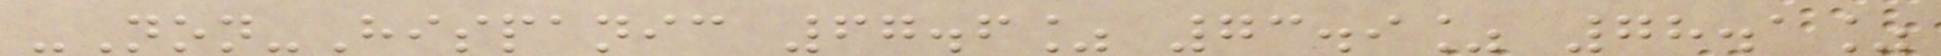-Non-Hispanic 67.6% 73.9% 78.1%
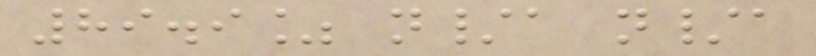89.9% n/a n/a
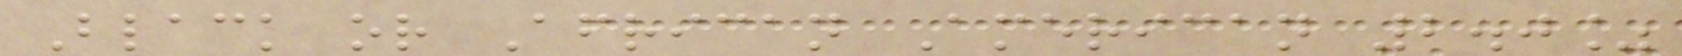Black or African American 2.0%
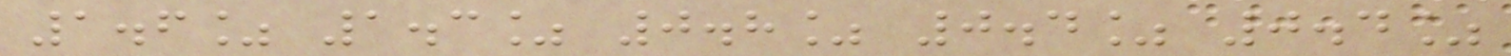1.6% 1.3% 0.8% 0.4% 0.4%
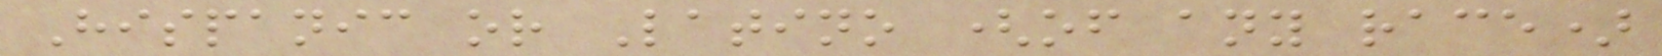Hispanic or Latino (of any race)
